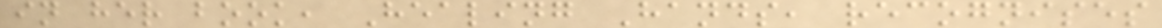in her book, Healing Hands, recognises
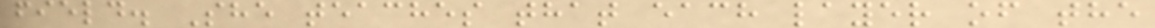field. She teaches that each layer of the
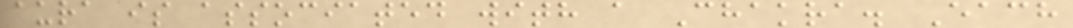aura is associated with a Chakra. Each
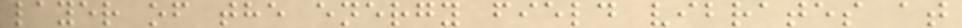layer of the energy field vibrates at
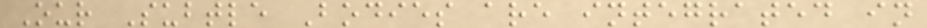Our Subtle Bodies are integrated in
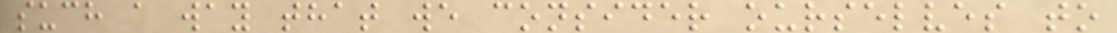such a way that we consider ourselves to
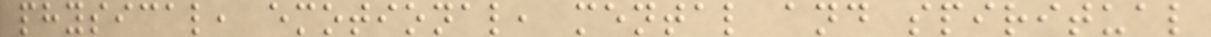physical, emotional, mental and spiritual
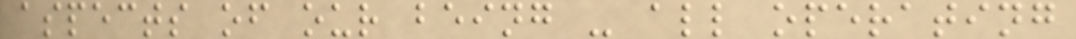aspects of our being - all operating
